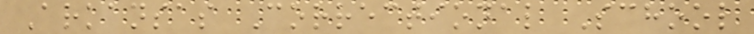Arkansas Correctional School
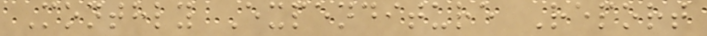Monthly Expenditure Report
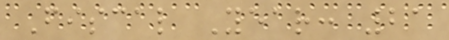Fiscal Year: 21
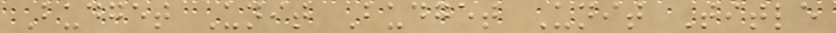Budget Unit Budget Unit Title
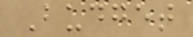Budget
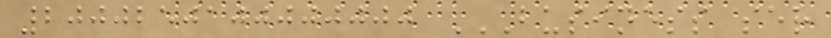2000250100000000 BUSINESS SER
